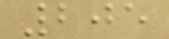205
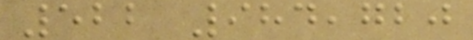522 984,720
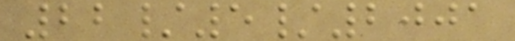22/5/2001
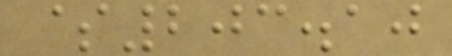$203.10
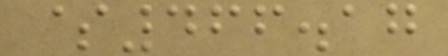$466.17
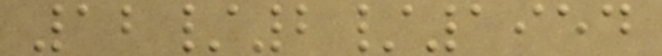12/2/1954
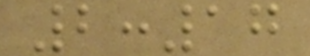2:17
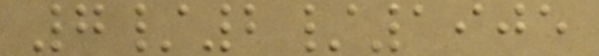7/2/1905
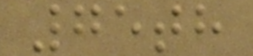75th
